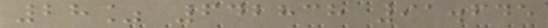28% 642838 91.645
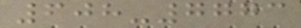608-7773
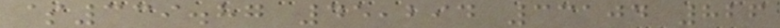$339.87 45,294 33104 826
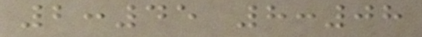2:45 8:08
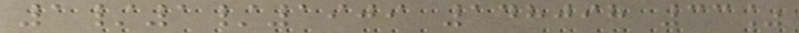1/1/1909 148098 33%
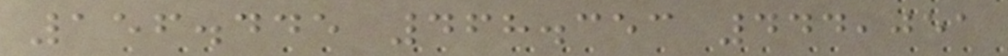156.445 468.353 444,051
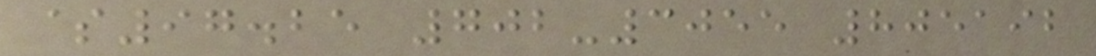$97.25 702-3055 805192
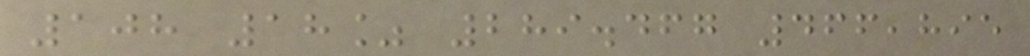108 18% 289.467 466,895
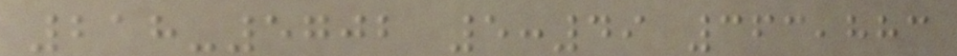218-5702 5:49 363,883
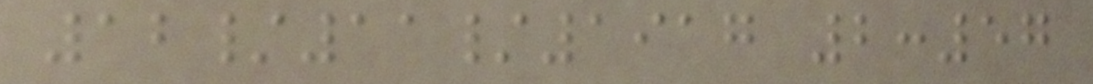12/11/1917 2:57
